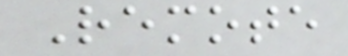Remote
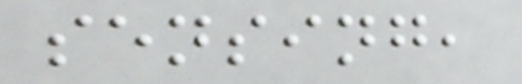sensing,
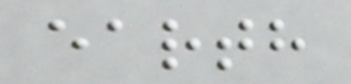earth
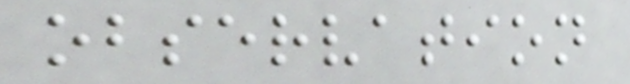observation
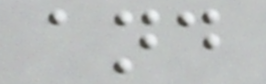and
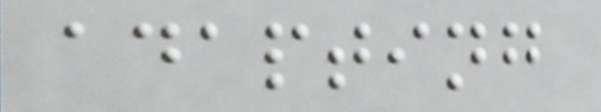adapting
